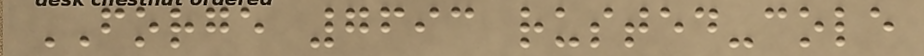FORGE 7693 rusted-cole
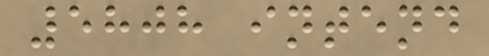5808 intend
